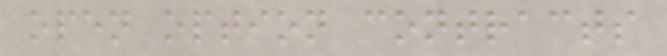open option contracts
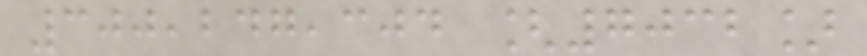300,247,304 [7032]
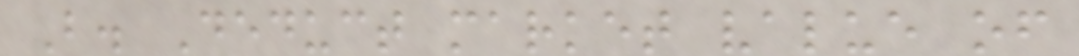B. Deduct market value of
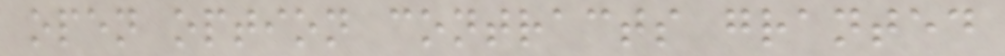open option contracts granted
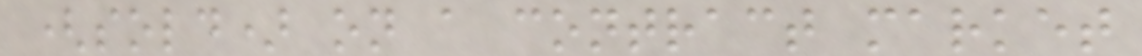(sold) on a contract market
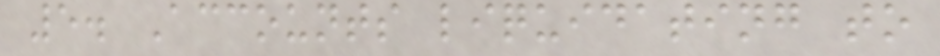5. Accounts liquidating to
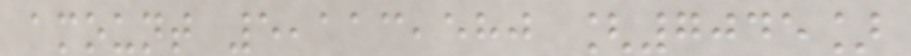amount 5,113,580 [7045]
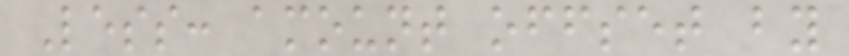Less: amount offset by
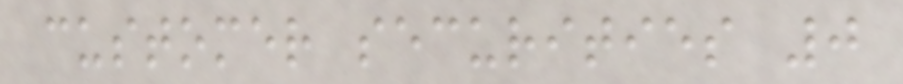customer securities 0
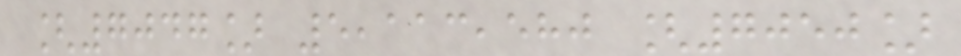[7047] 5,113,580 [7050]
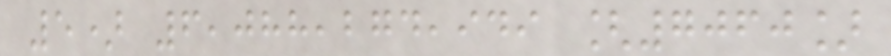5) 6,088,274,949 [7060]
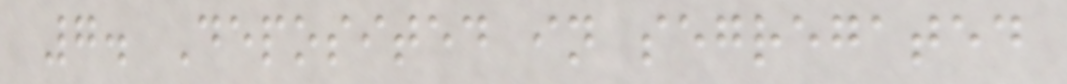7. Deposited in segregated
